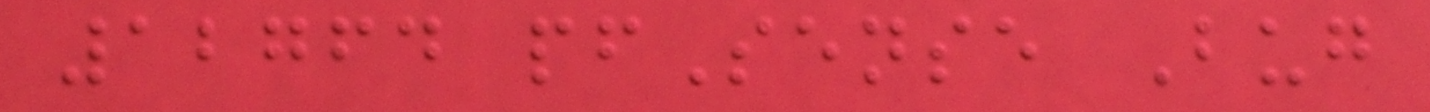12764 pfSense Bug
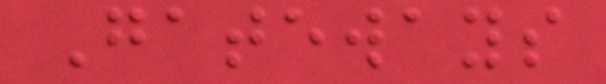Gateways
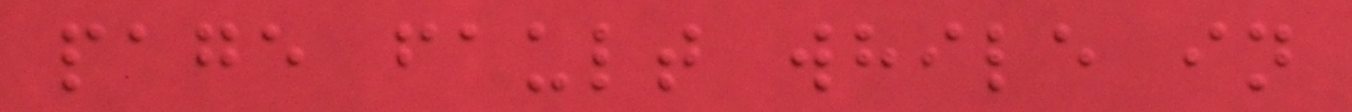page fault while in
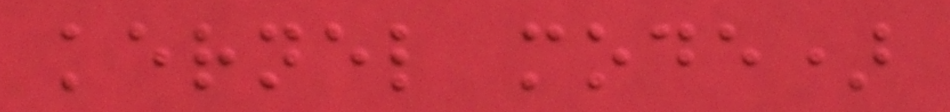kernel mode)
